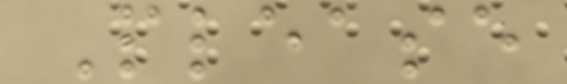Please
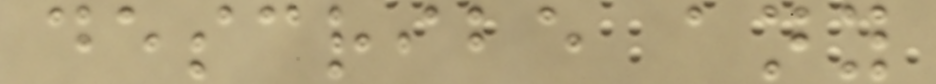describe any
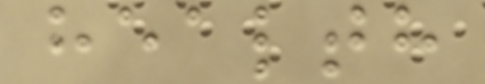health
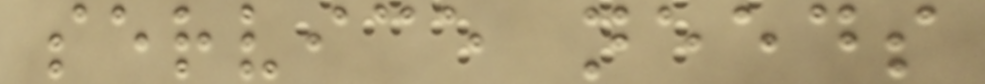service needs
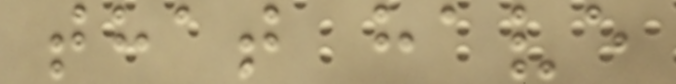that have
